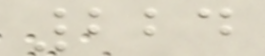224
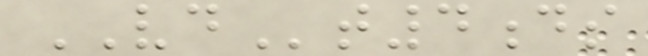VDt4ds
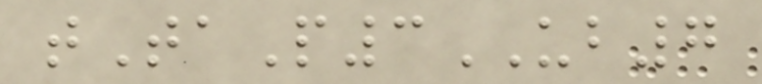tTaP3UB7
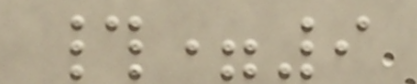#=9
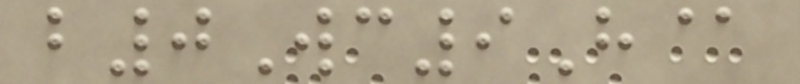b0Wc9H@
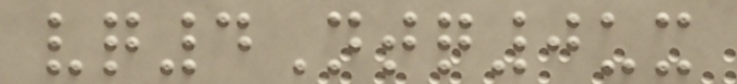vq4Ntq0ux
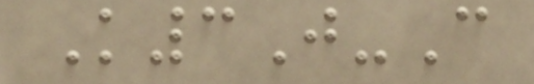K3J-C
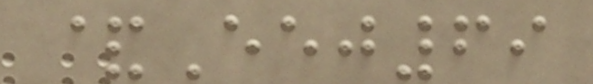&Eej69
